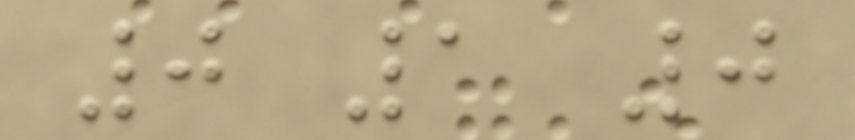0 1 0
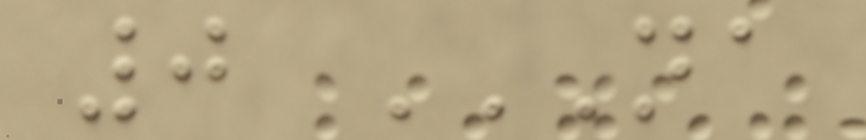0 NA
